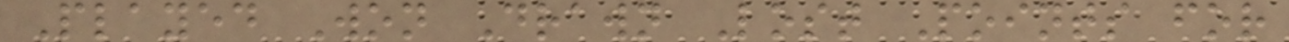Played Won Drawn Lost Points for
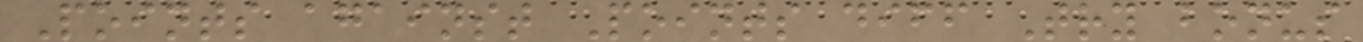Points against Points diff Try bonus
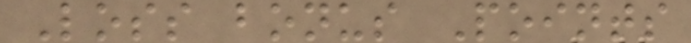Loss bonus Points
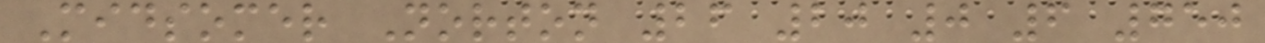Midsomer Norton 26 20 0 6 750
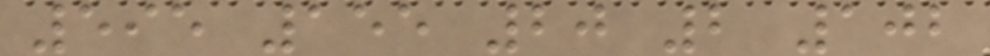595 155 20 2 102
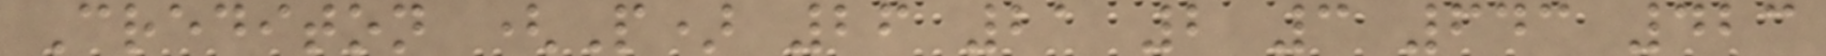Crediton (P) 26 21 2 3 643 423
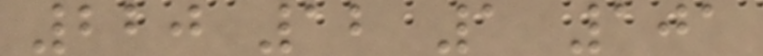220 12 1 101
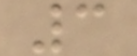3
